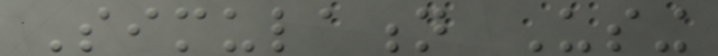Simulation Using
